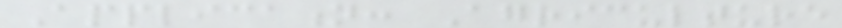Application: Agriculture
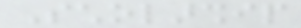Scholarship
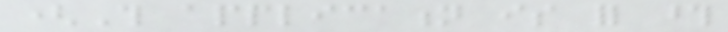(This application is for those
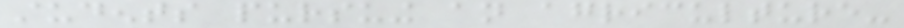students pursuing an agriculture-
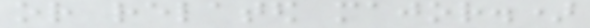or related major.)
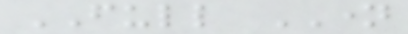FULL NAME
